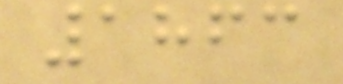1863
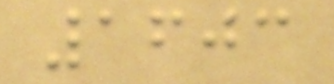1603
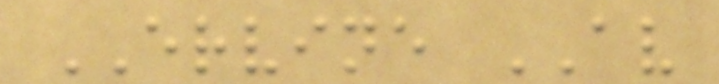ERVINE AV
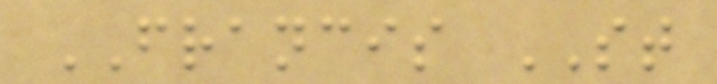FRANCIS ST
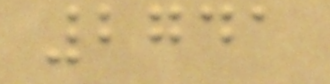2741
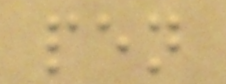pen
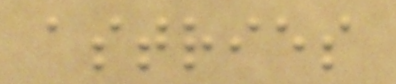astries
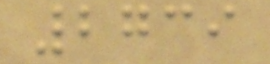2739
